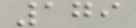179
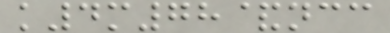k4m78&ncc
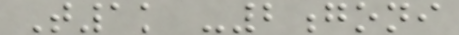T1k -2goni
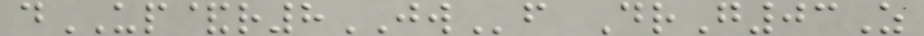dUP&r8JWf DrG03Z
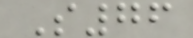S76
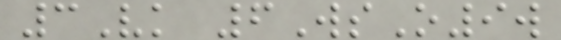3Vk 6WsO9w
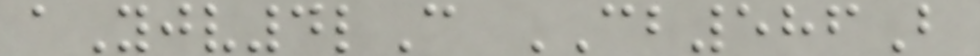aYjv4lC CB586B
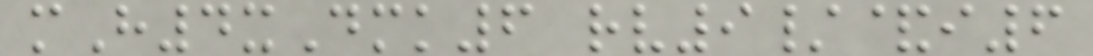mH4xDmk6 rv9/&i6
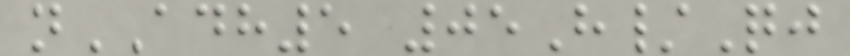nADH5 05H/Qj
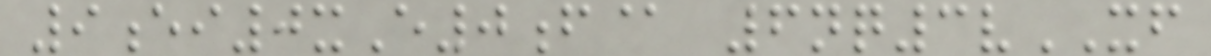9ei0xE0f@ 6nq3vXF
